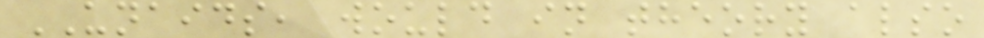UNAIDS, would in theory also
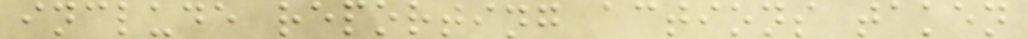include reporting actions taken
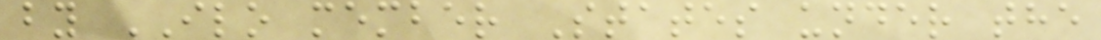by ILO member States under the
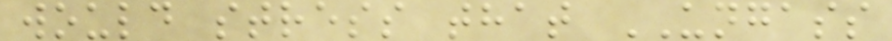would stress that UNGASS
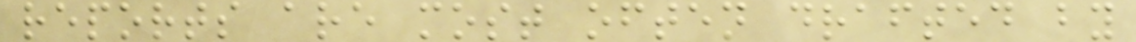reports are most often drafted by
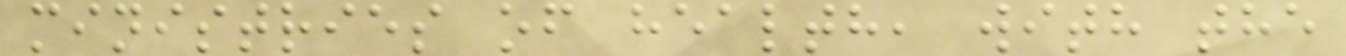ministries of health, with the
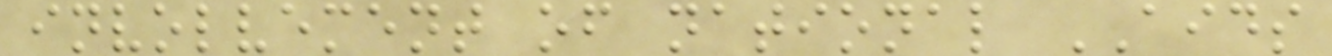involvement of national AIDS
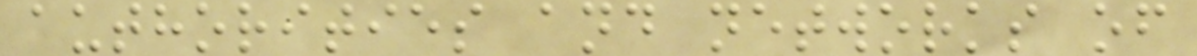authorities and networks of
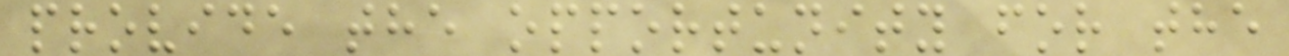provide the opportunity for the
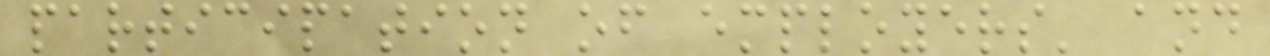participation of employers' and
